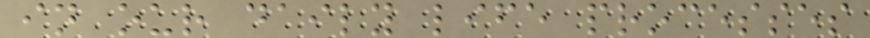in our daily life processes
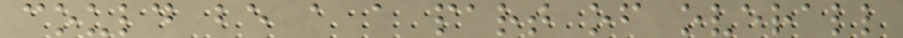could be a a part of overall
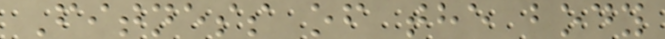Fitness of the body
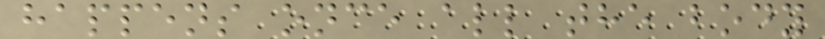happens once all the body
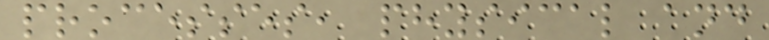processes, physical and
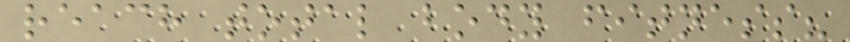reach total body fitness?
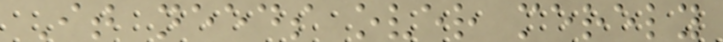It needs over merely
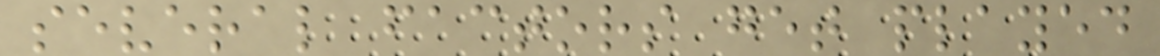several factors get played
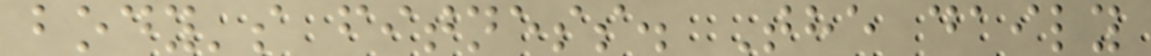body's fitness. The daily
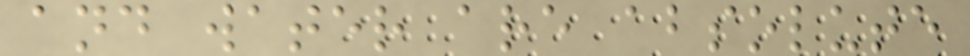and water are absolute
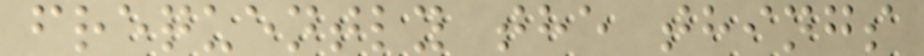frequently the things
